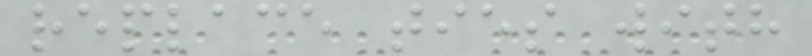replace ties with
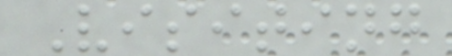Visiting
